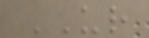UR
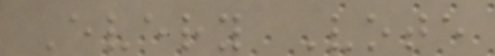Every Vote
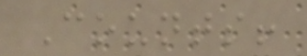Counts!
